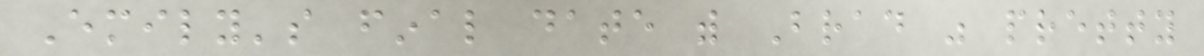Emily's final date with Brad was pretty
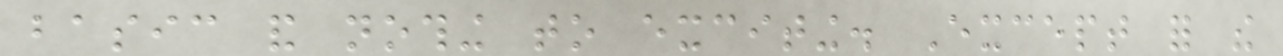basic and nothing to exciting. Except for the
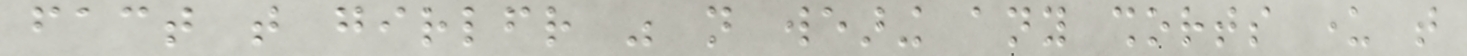fact that girlfriend was not wearing any shorts under that
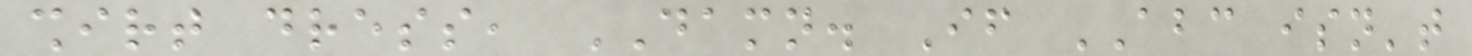shirt dress, DAMN. If ABC isn't
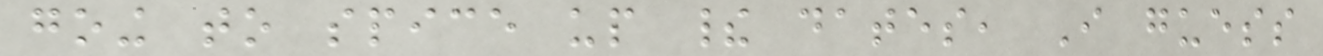going to spice up their dates, I guess
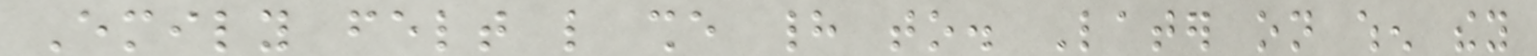Emily felt like she had to. Later on when they
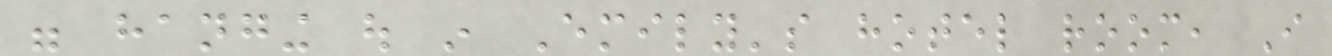were hanging out in Emily's hotel room, I
